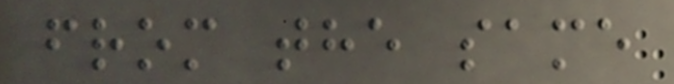from the same
